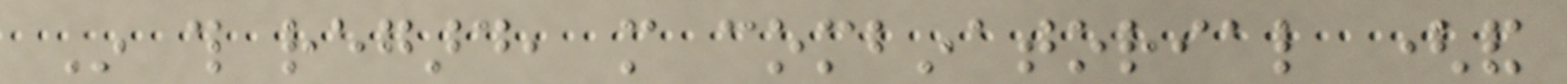In this regard, more combinatorial (and
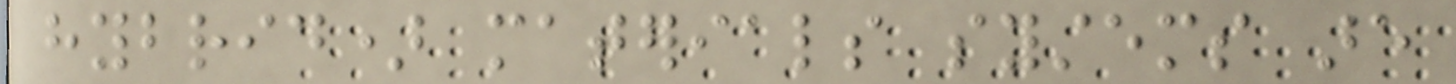hybrid) materials systems are
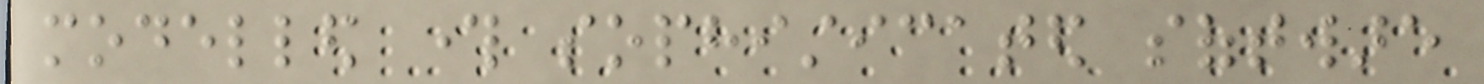modelled through sophisticated software
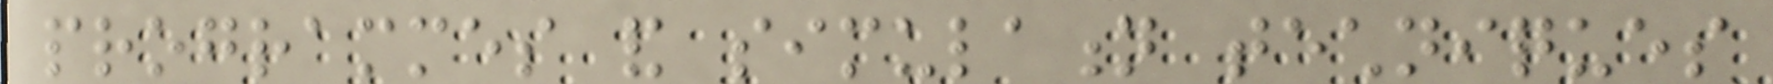programmes and simulation techniques
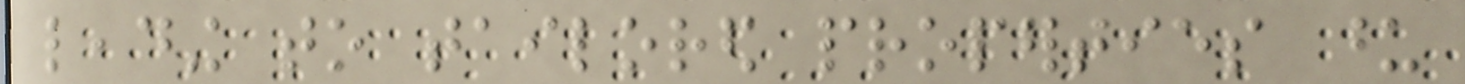leading to tailored properties upon
